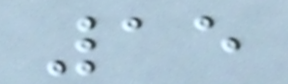15
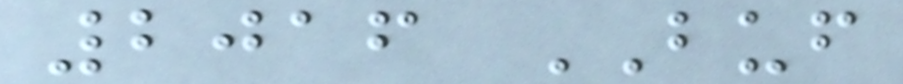2016 BUF
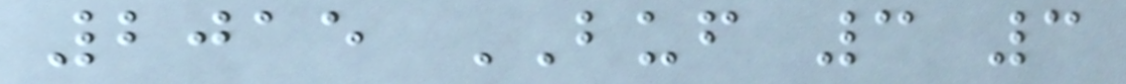2015 BUF 3 3
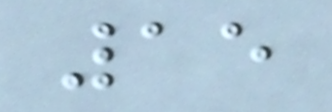15
